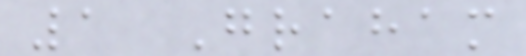1 Graham
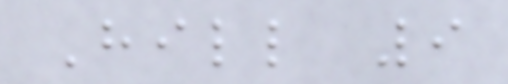Hill 9
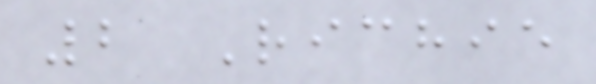2 Richie
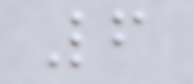6
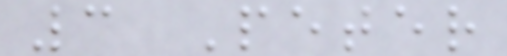3 Peter
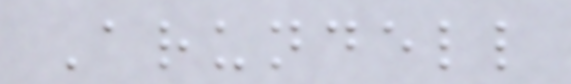Arundell
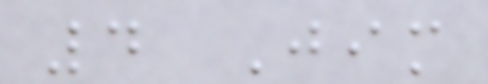4 Jim
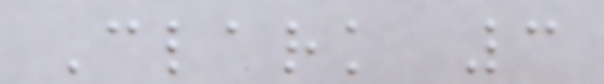Clark 3
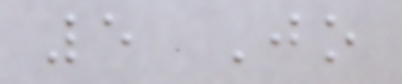5 Jo
